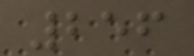256
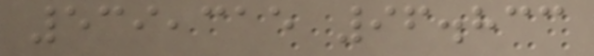539,315 96.833
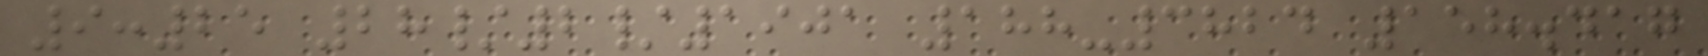9:25 28/2/1901 188-3824 158.417
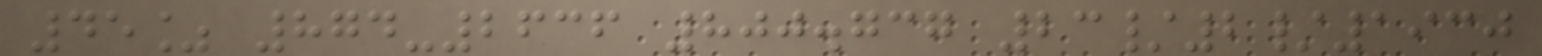45% 874-2636 800.737 23/2/1930
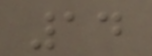14
